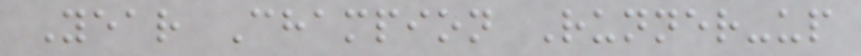Year Champion Runner-up
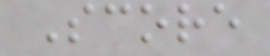Score
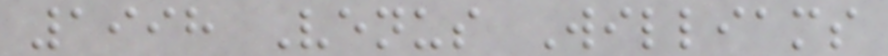1998 Venus Williams
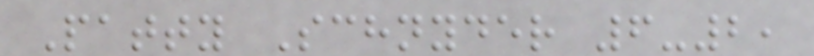Patty Schnyder 6-2,
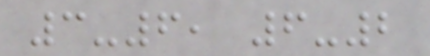3-6, 6-2
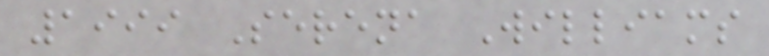1999 Serena Williams
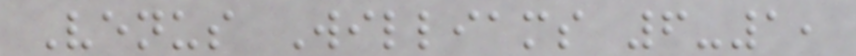Venus Williams 6-1,
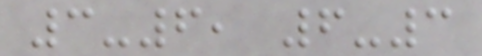3-6, 6-3
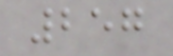257
